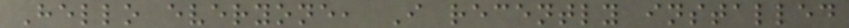Hello everyone, I recently installed
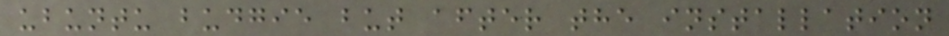ubuntu budgie but after the installation
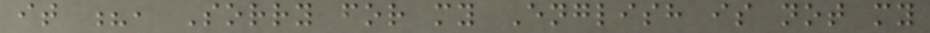it ?, Sorry for my English is not my
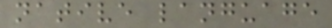native language
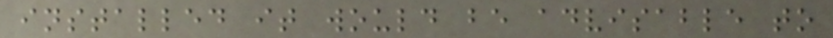installed it would be advisable to
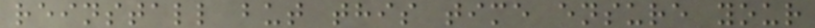reinstall but this time ensure your
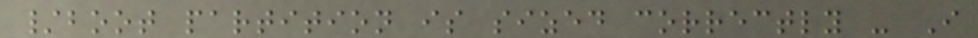/boot partition is sized correctly - I
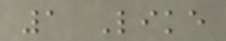1 Like
